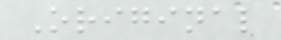Original
